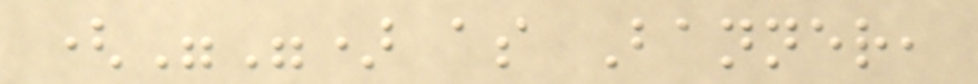("") as Banner,
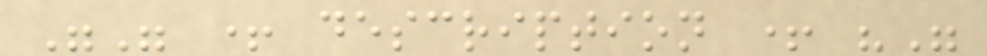"" + description + ""
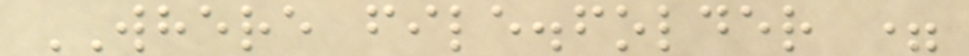WHERE file.folder =
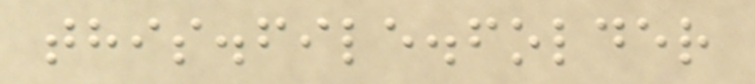this.file.folder
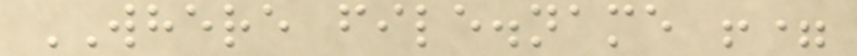WHERE file.name !=
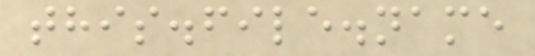this.file.name
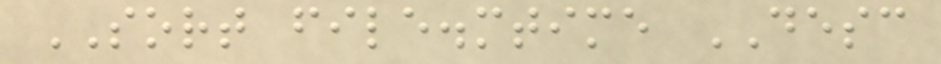SORT file.mtime DESC
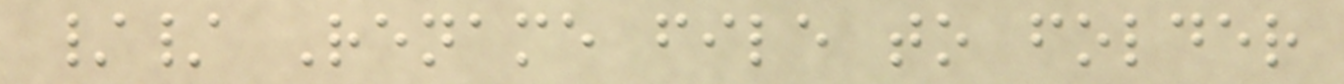// Rename file to folder
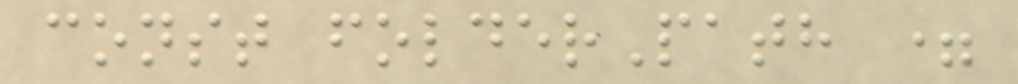const folderPath =
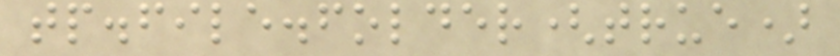tp.file.folder(true)
